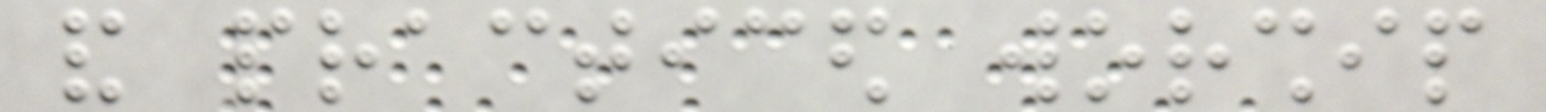and practiced worship
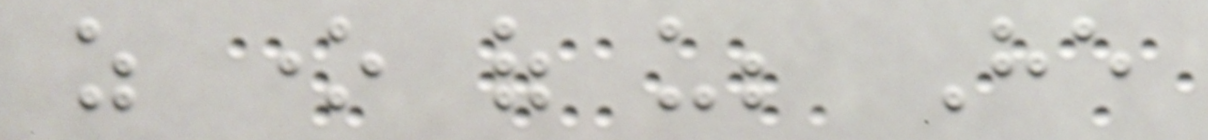as one of us; He
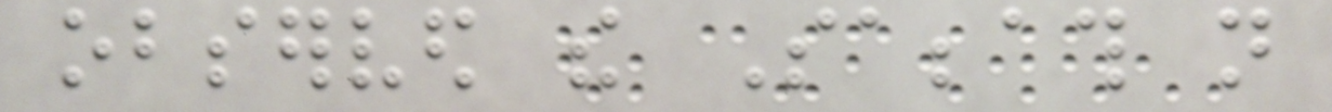observed the Sabbath not
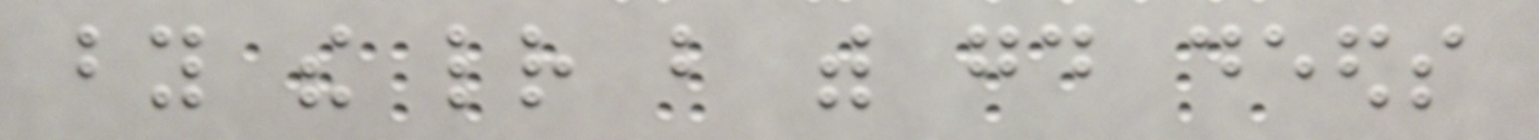by the letter but with good deeds
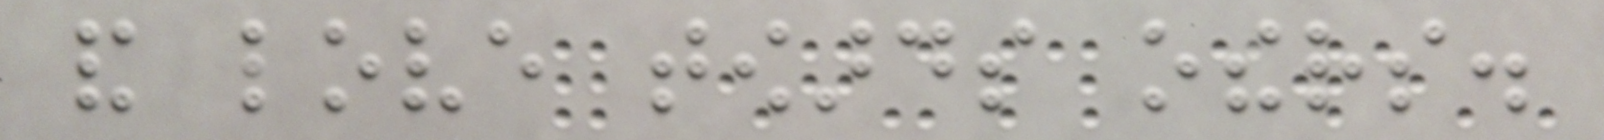and love towards others.
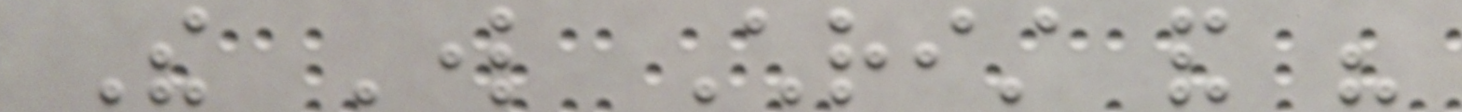The Lord Christ and his
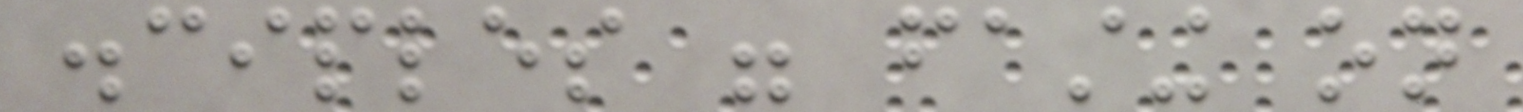disciples were fasting on
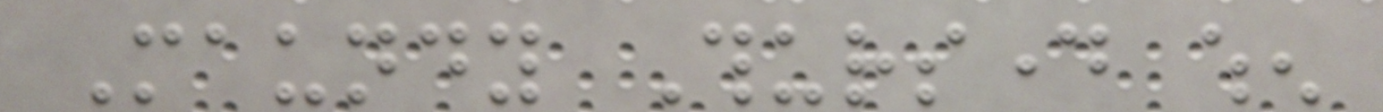Maundy Thursday when
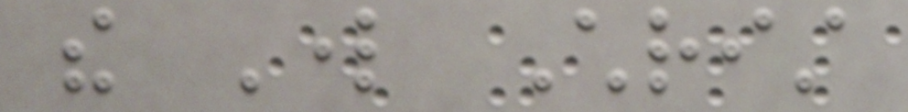the Lord Christ
